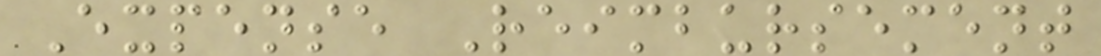Expense Reimbursement
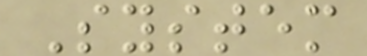System
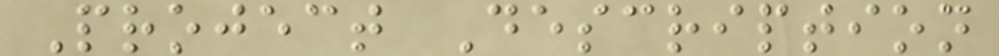Project Description
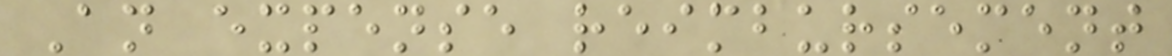An expense reimbursement
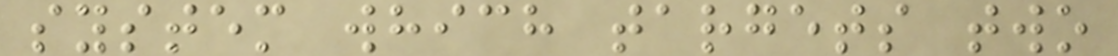system which targets two
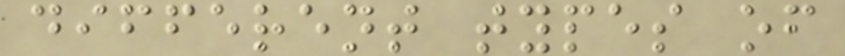different types of
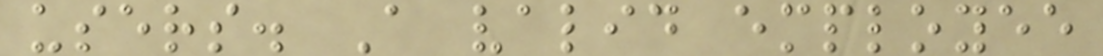users. A valid employee
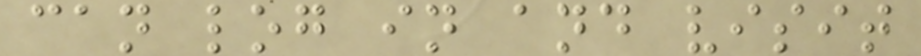can log in and visit
